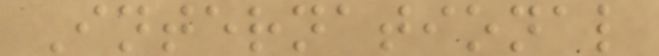International
